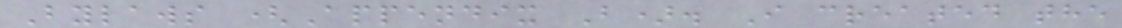Bylaws (Appendix B). I created the
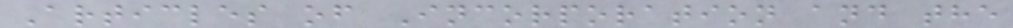Articles of Incorporation and the
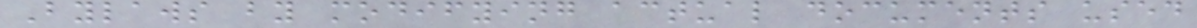Bylaws by modifying actual documents used
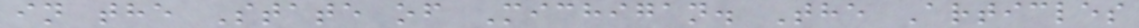in the State of Michigan. The Articles
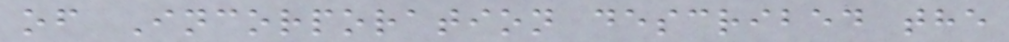of Incorporation described the
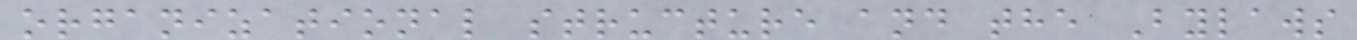organizational structure and the Bylaws
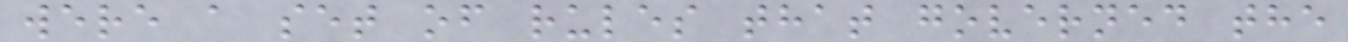were a set of rules that governed the
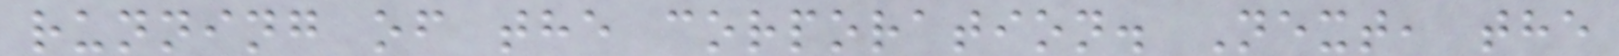running of the corporation. Next, the
